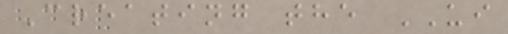Creating the UI
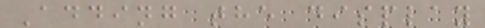Adding the display
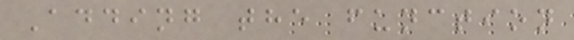Adding the function
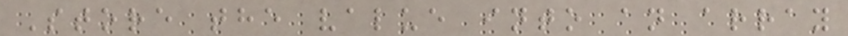Store the value into an array
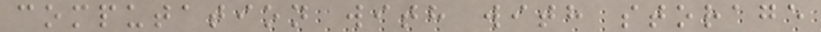computation with with storage
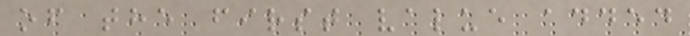of the first value added
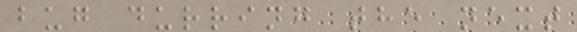bug durring the next
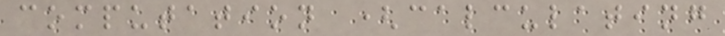computation (calculating
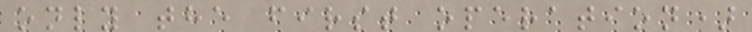only the first operation)
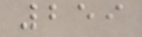259
